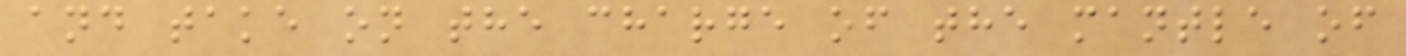and take on the charge of the mantle of
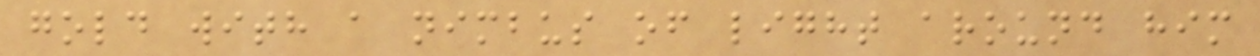gold with a nimbus of light around him
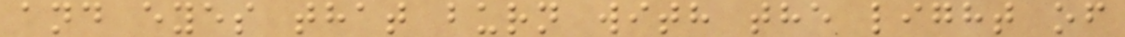and eyes that burn with the light of
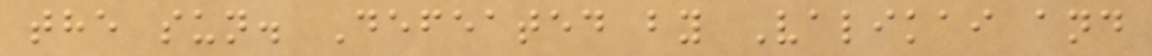the sun. Defeated by Valikai and
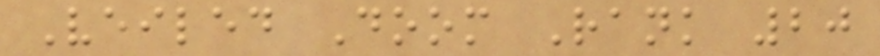Veiled Doom Rank 20
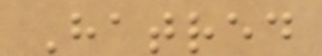Hatred
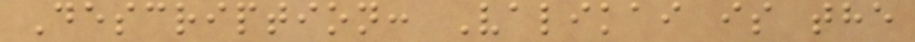Description: Valikai is the
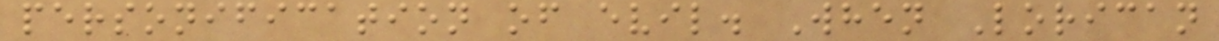personification of evil. When Lorican
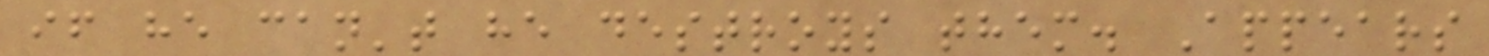if he can't he destroys them. Appears
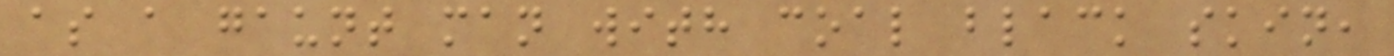as a gaunt man with coal black skin,
